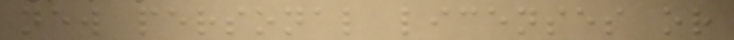new personal licenses or
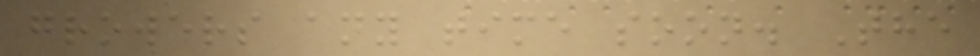growers any time soon. The
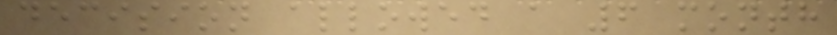decision allowed a 6 month
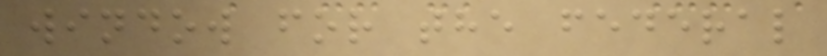window for the federal
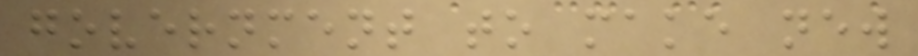government to make new
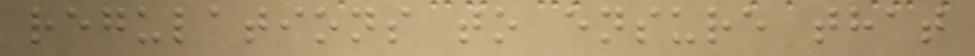regulations to ensure that
